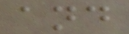and
